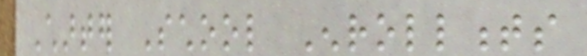Charter School Enrollments
